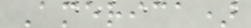America)
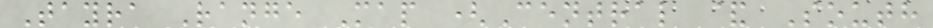Tayra Range Map (Central & South
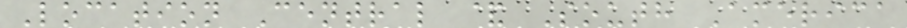Location Central & South America
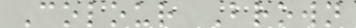Colour Brown
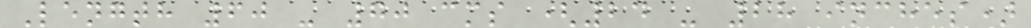Length 60 - 70 cms (24 - 28 inches)
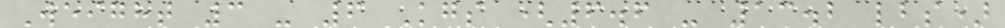Weight 3 - 6 Kgs (6.6 - 13.2 lbs)
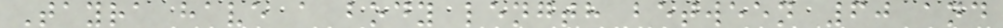Tayra have a body length between 60 and
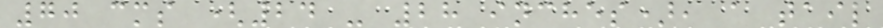70 cms (24 - 28 inches), a tail
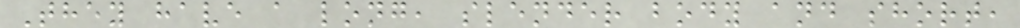They have a long, slender body and short,
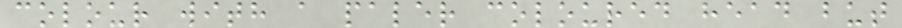colour with a paler coloured head but
